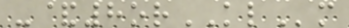-&8orKLm
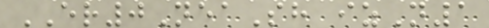ER0NeaSh izN1
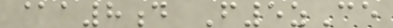@a8d F5zCe
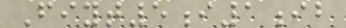Fiyt5i1ib
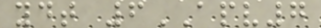ydt 6APV7
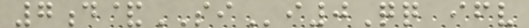7d&SIi0Qq ifv
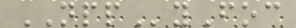NPPyFoc
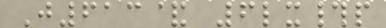J613& 6lx#p
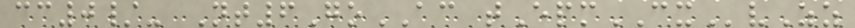cc0/- Nt6GoAC tEpmCXvZz
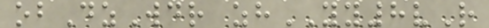obDzWdr zhYY8vR
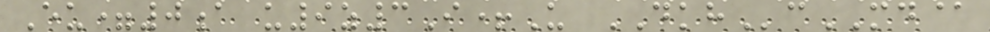Eu=0a u9z3I+U DKHcMD@
